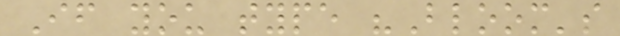If you type "Bloom's
